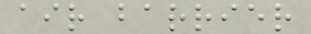air barrier
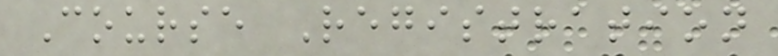Course Registration
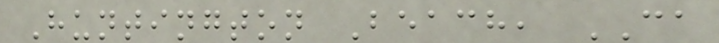Huntington Beach, CA
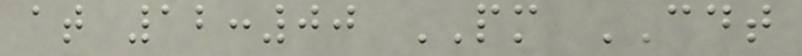at 12:00 PM CDT
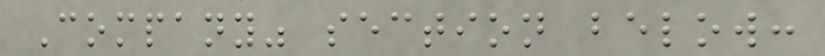Company" section below:
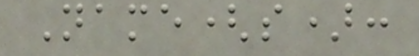Name(s):
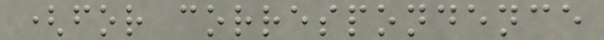(for correspondence
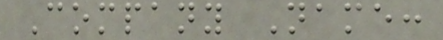Company Name:
